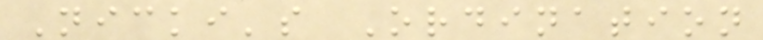Nicki's Ordination
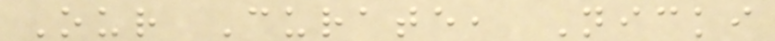Our Curate, Nicki
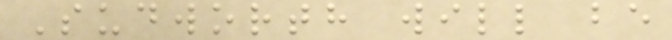Sudworth will be
